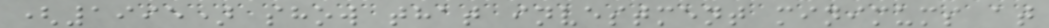(1995) show that investment minimums at
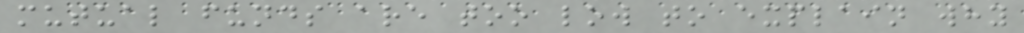mutual funds are too low to explain why
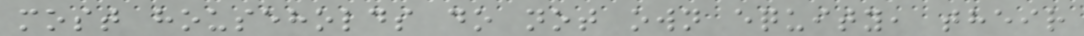most households do not own equity, their
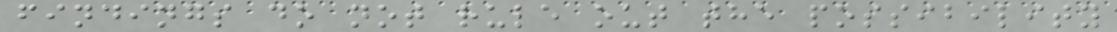findings do not rule out the possibility
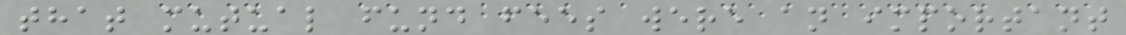that mutual fund fees were an important
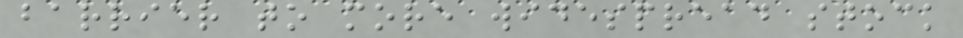barrier to more widespread stock
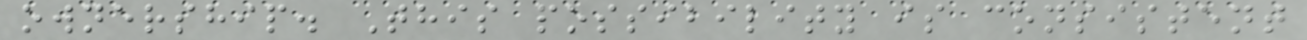ownership. This possibility is consistent
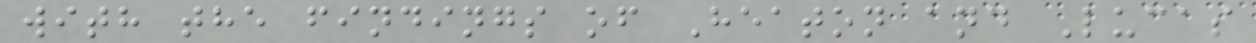with the findings of Heaton and Lucas
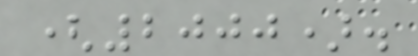(2000).
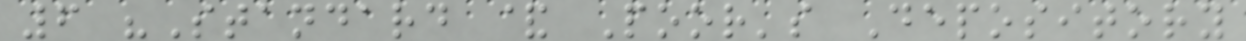6 "Standard & Poor's Depository
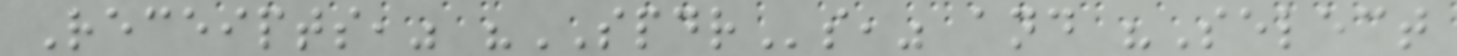Receipts," "SPDRs," and "Select
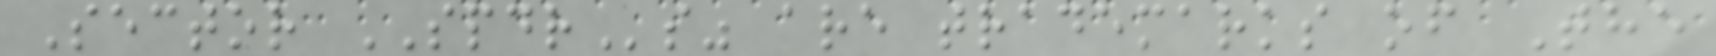Sector SPDRs" are trademarks of The
